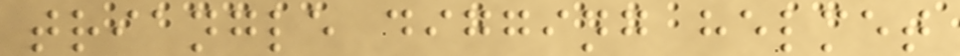triangle digging helmet
